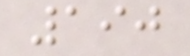190
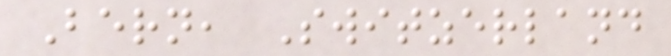Bern, Switzerland
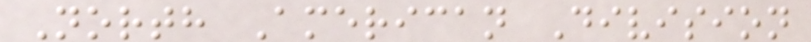North American Division
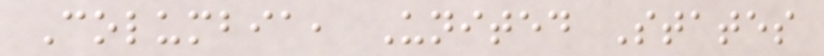Columbia, United States
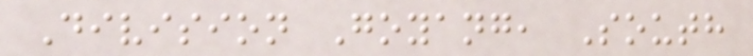Division Goyang, South
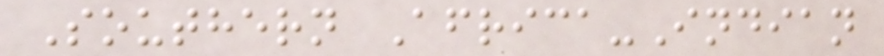Southern Africa-Indian
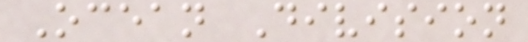Ocean Division
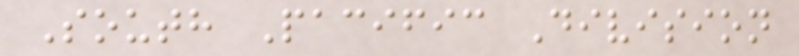South Pacific Division
